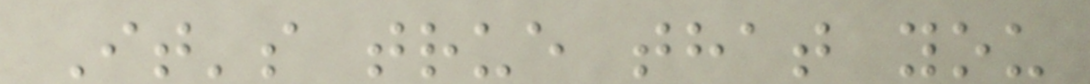It's true that you
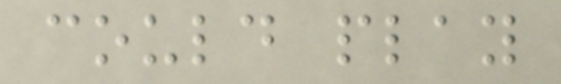could play
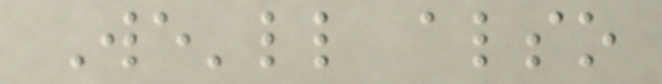We'll also
